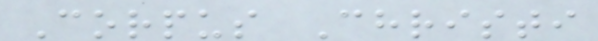Corpus Christi
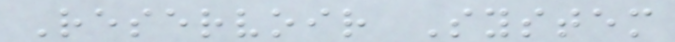Reservoir System
